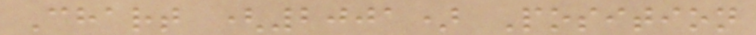Chart (2001) Position
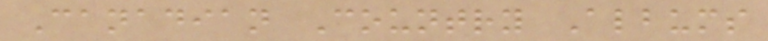Canadian Country Albums
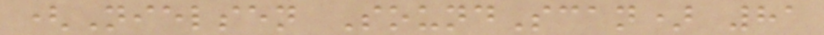(Nielsen SoundScan) 81
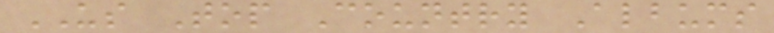US Top Country Albums
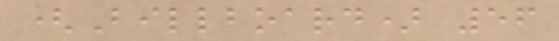(Billboard) 56
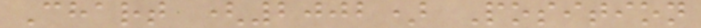Chart (2002) Position
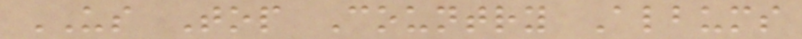US Top Country Albums
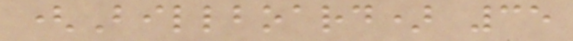(Billboard) 35
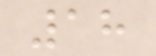18
